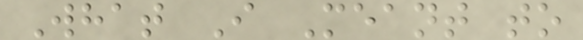What I Meant to
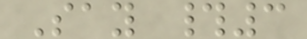Say #3
